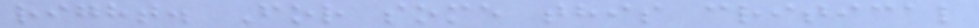right. For some this critical
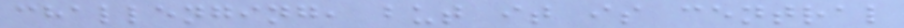challenging, but it is central
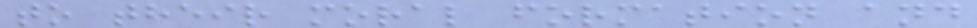to their moral formation and
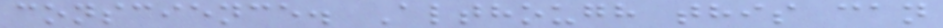conscience. Although this can
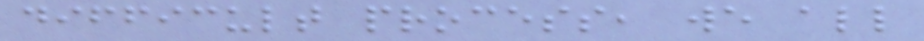difficult process, we all
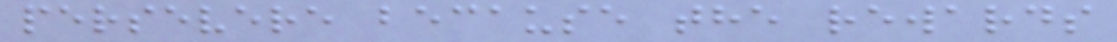persevere because the rewards
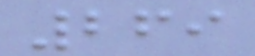269
